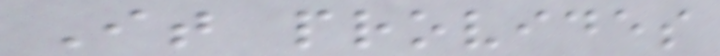It provides
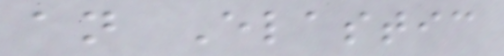an Elastic
